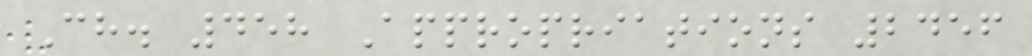Ch. 458 Appropriations 2456
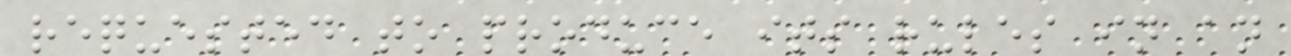requested to produce its rules in an
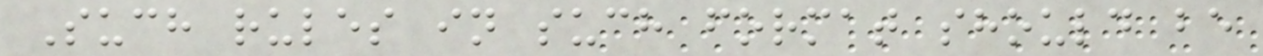Such rules in such format should be
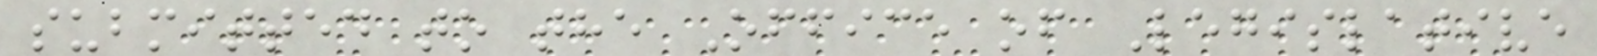submitted to the Office of Legislative
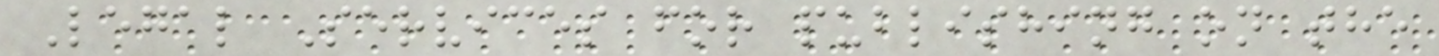Legal Services for publishing on the
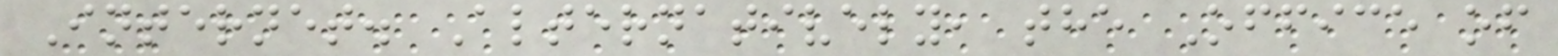Internet. Alternatively, the Office of
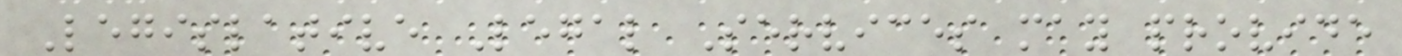Legislative Legal Services may provide
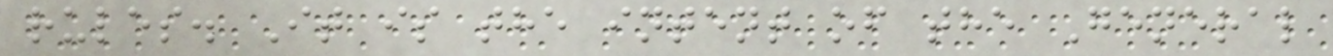rules. It is the intent of the General
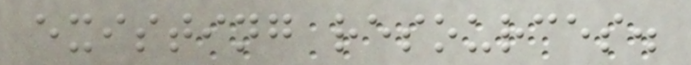existing resources.
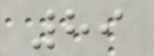89
